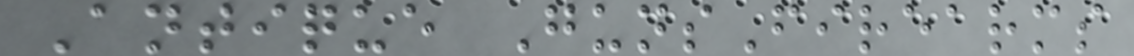Antique GunsFirearms
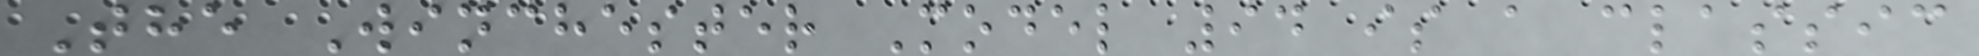The Winchester Model 94 is a classic
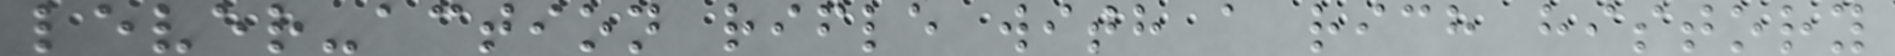lever-action rifle with a rich history
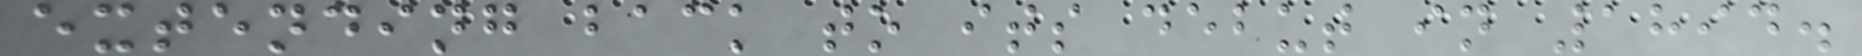extending back to its debut in 1894.
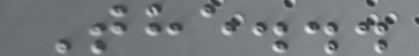The...
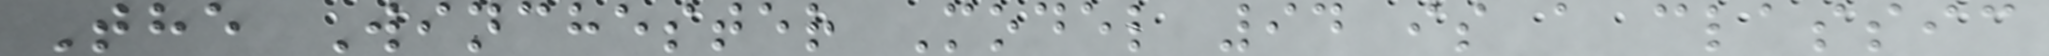The Winchester Model 94 is a classic
